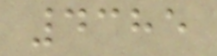4385
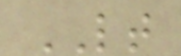LT
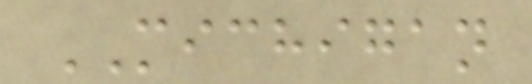MICHIGAN
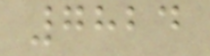7824
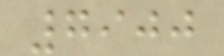7900
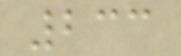233
